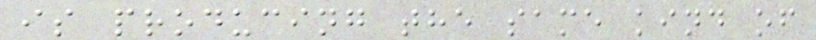is producing the same kind of
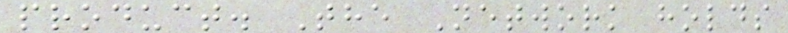product. The Network holds
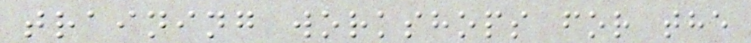training workshops for the
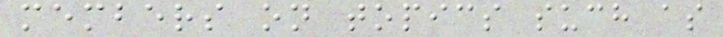members on topics such as
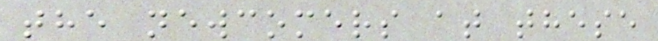the newcomers at these
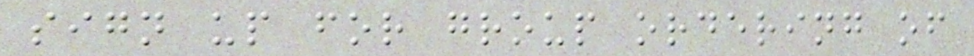sign up for group ordering of
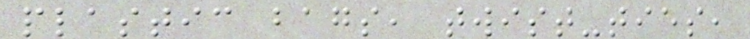plastic bags, twist-ties,
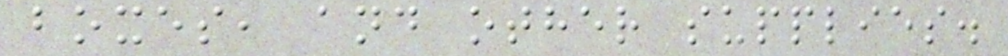boxes, and other supplies.
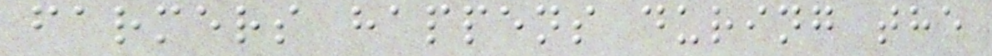farmers happens during the
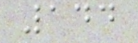144
